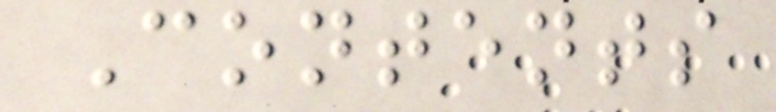Contents
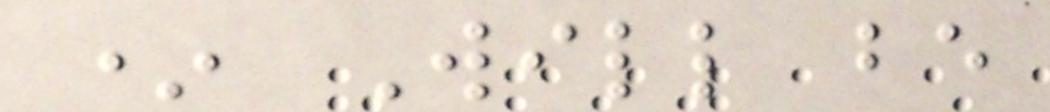* Will be
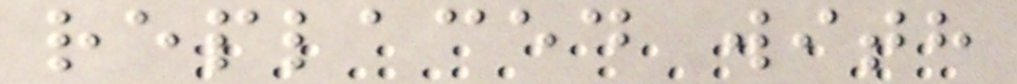replaced with
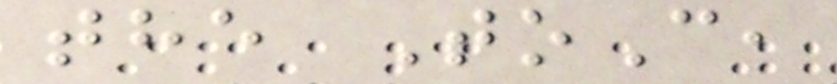the ToC,
